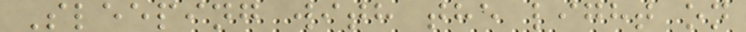Sleeping with the light on
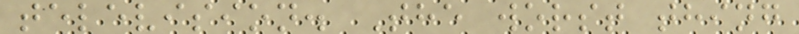television. The worst thing
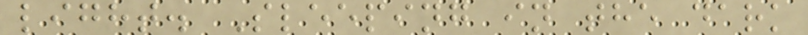light. Sleeping in the dark
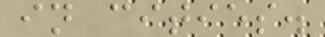in cities.
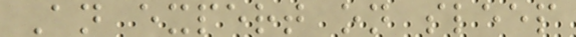An expert on sleep
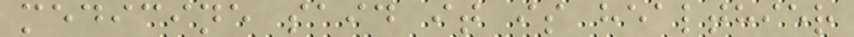medicine said it is healthier
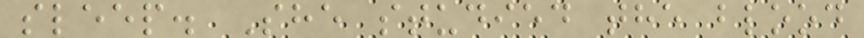sleep. She studied the blood
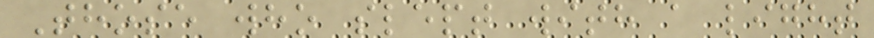Those who slept with a light
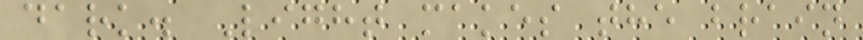dark. Light makes the brain
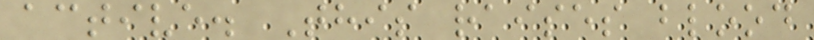active. This raises blood
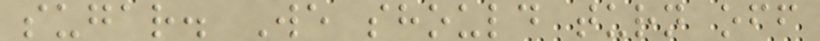sugar. We should turn off
